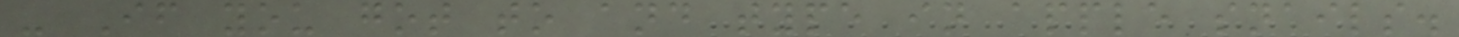- If you got to and type in apple snails.
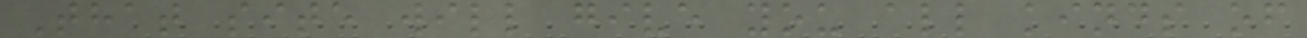That site will give you all kinds of
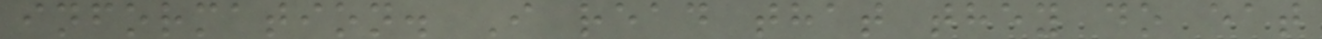information. I read that they do eat
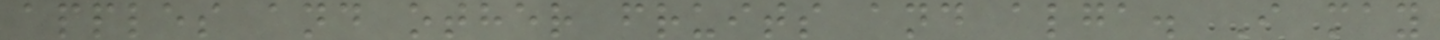apples and other fruits and alga. I may
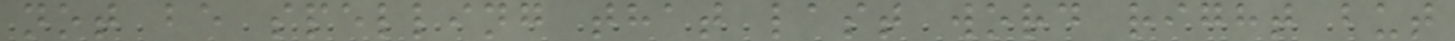not be spelling that last word right but
